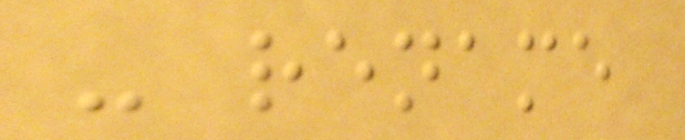- rename
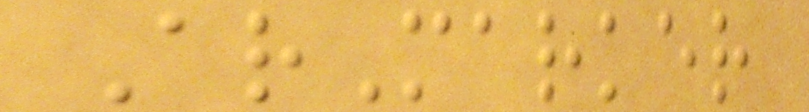ArMarker
